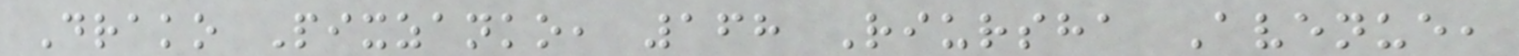Drako Pixzanko, 168 Riursha Avenue,
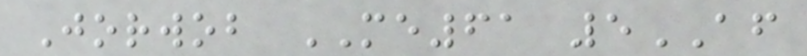Jorwob ME61 5AF
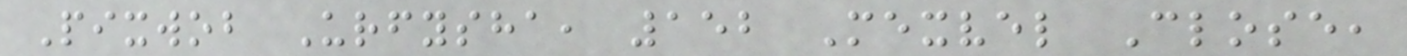Pixwob Urfysha, 152 Mexvel Close,
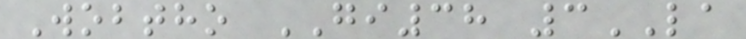Wobtho GI38 3LA
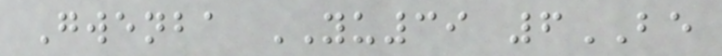Gwenba YU39 6BE
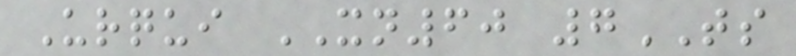Urqui XN60 7TS
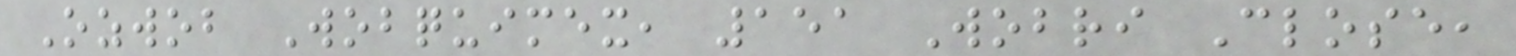Ozwob Wobquimex, 151 Wobri Close,
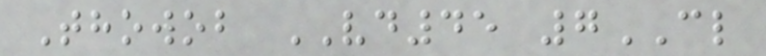Thowob VD45 7CL
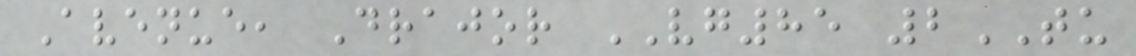Avenue, Drajor VG85 2TU
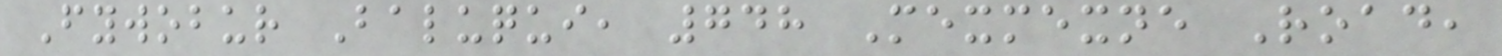Fywobur Baluqui, 748 Mexmexne Road,
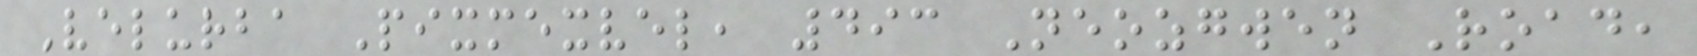Velurba Pixmexvel, 493 Neozgwen Road,
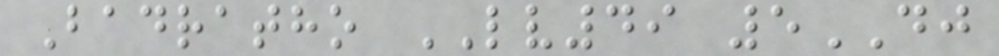Badratho LV49 5DJ
